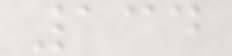134
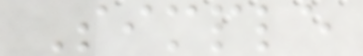Simple
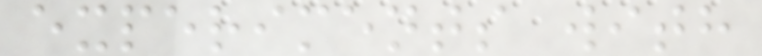experiments with
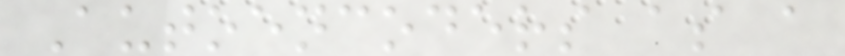Autoencoders as a
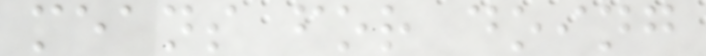means for doing
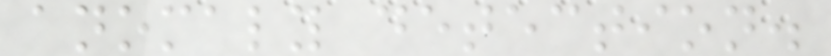anomaly detection.
